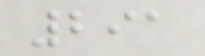291
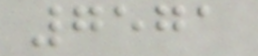7571
